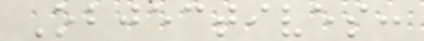Objectives:
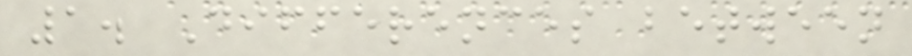1. Differences between
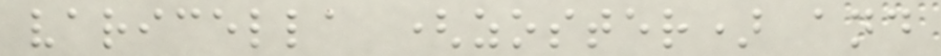varicella (zoster) and
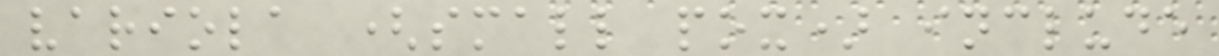variola (small pox) include
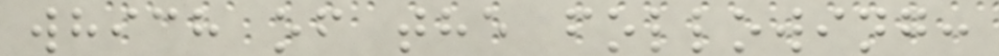which of the following:
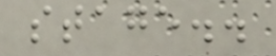stage..
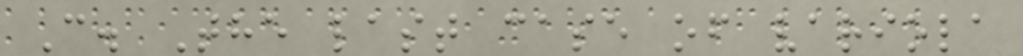C. The last case of variola
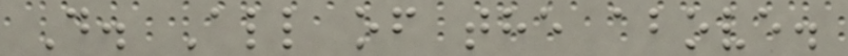D. All of the above.
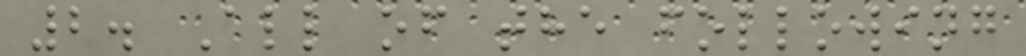2. All of the following
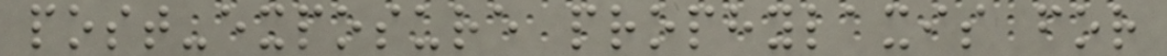post-exposure prophylaxis for
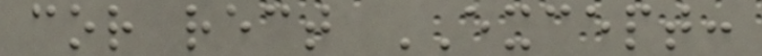cor rect EXCEPT:
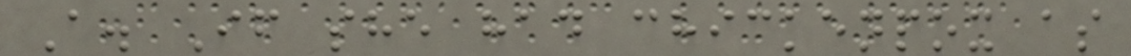A. If she had chickenpox as
